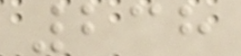238
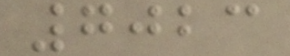7023
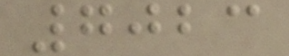7023
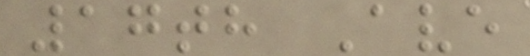17th Ave
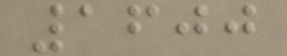1600
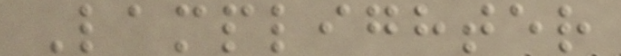Lamplighter
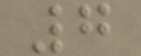7
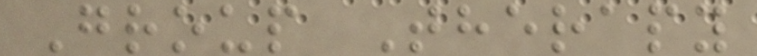Group Therapy
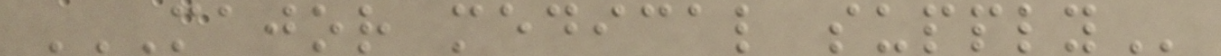MAJOR MEDICAL SUPPLY
